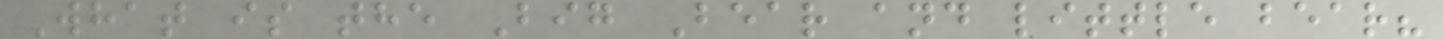What is the Big Bear and little bear?
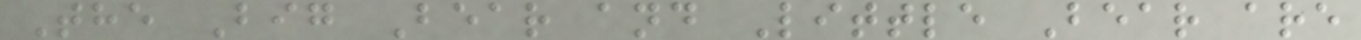The Big Bear and Little Bear are
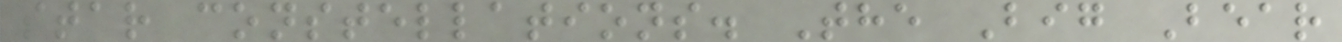star constellations. The Big Bear
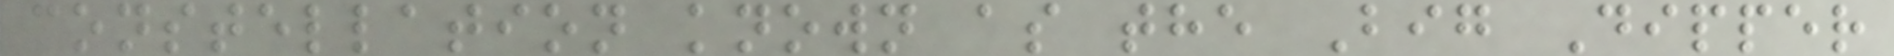constellation known as the Big Dipper
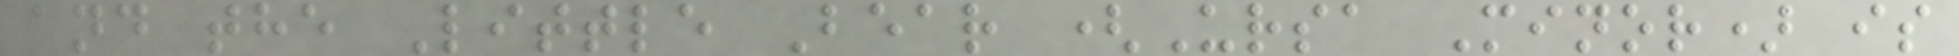and the Little Bear (Ursa Minor) is
